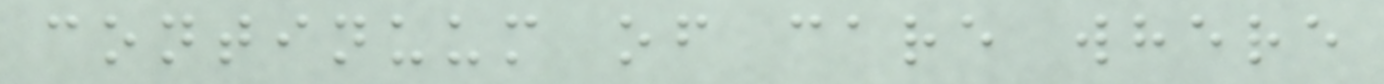continuum of care where
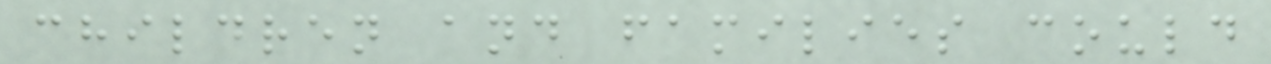children and families could
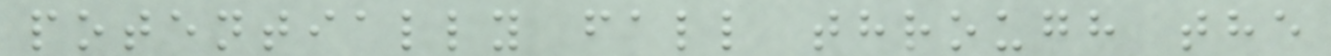potentially fall through the
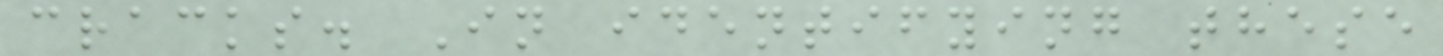cracks. In identifying these
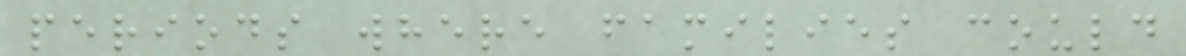periods where families could
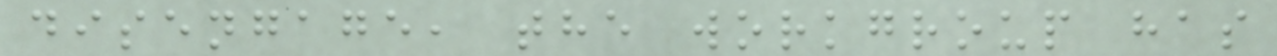disengage, the workgroup has
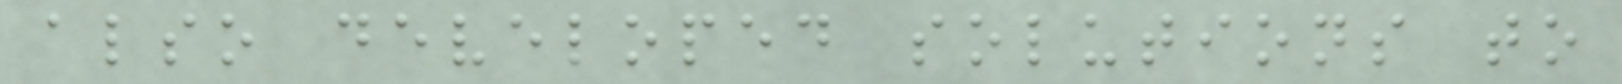also developed solutions to
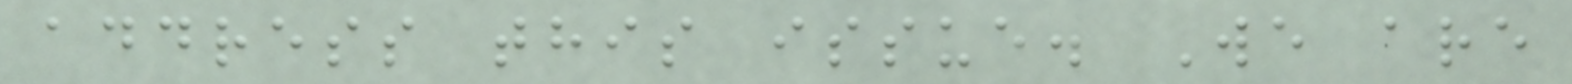address this issue. We are
